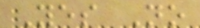Yes No
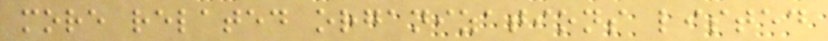more related organizations listed
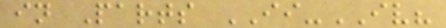in Parts II-IV?
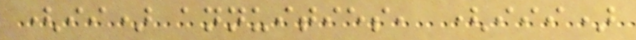(ii) annuities, (iii)
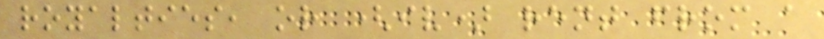royalties, or (iv) rent from a
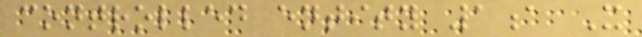controlled entity 1a X
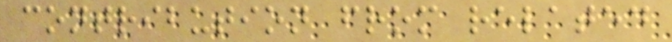contribution from related
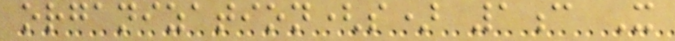organization(s) 1c X
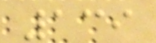139
